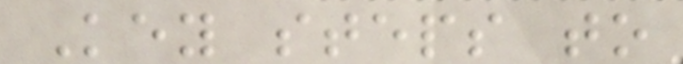Key steps to
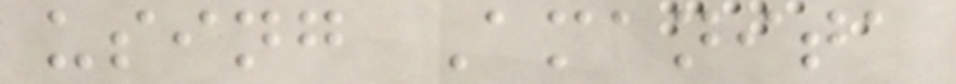using Amanita
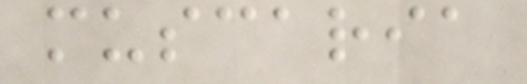muscaria
